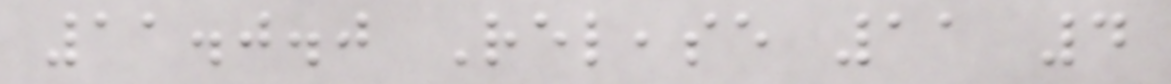11.0.0 Release 11 4
